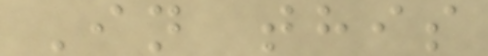In this
